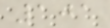101
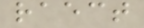raect
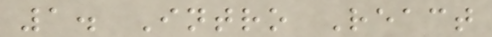1. Intro React
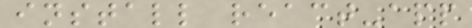install react-app
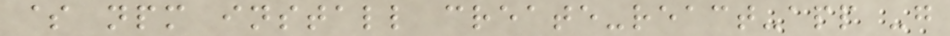$ npm install create-react-app -g
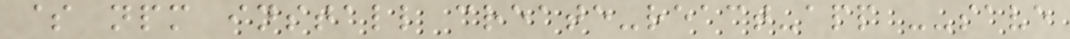$ npm install create-react-app --save
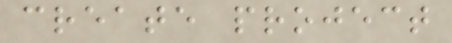create project
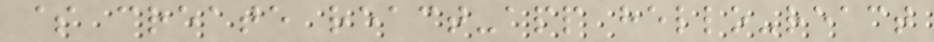$ create react-app hello-react
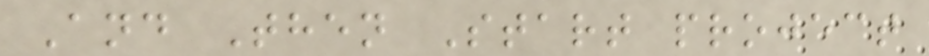And Then Start project
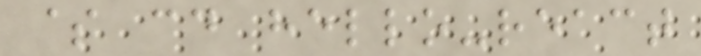$ cd hello-react
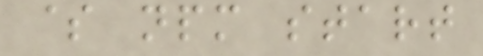$ npm start
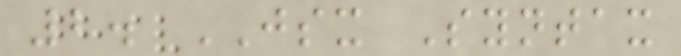2. JSX Syntax
